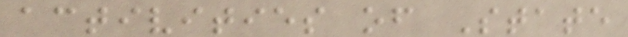activities of State
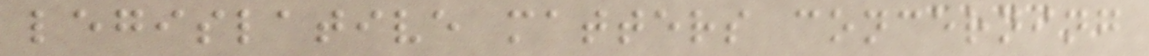legislative matters concerning
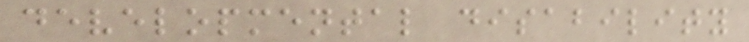developmental disability
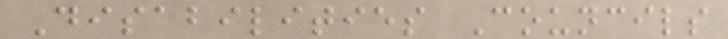Disabilities Councils
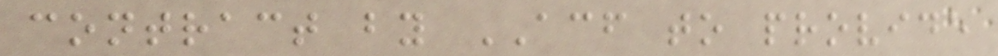contract by ACF to provide
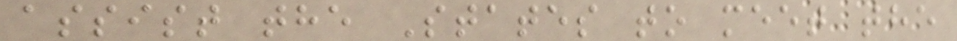assist the States to meet the
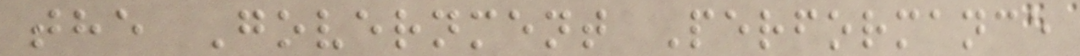the Government Performance
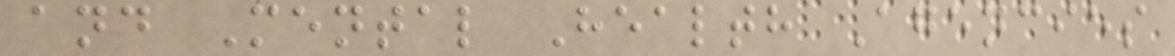and Mental Health Agencies
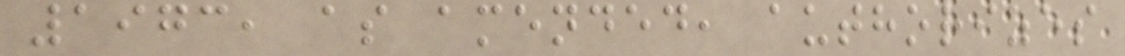1973, as amended, authorizes
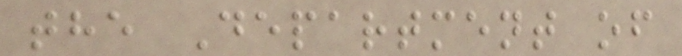the Department of
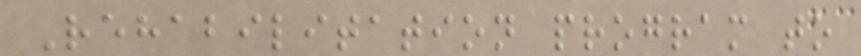Rehabilitation program to
